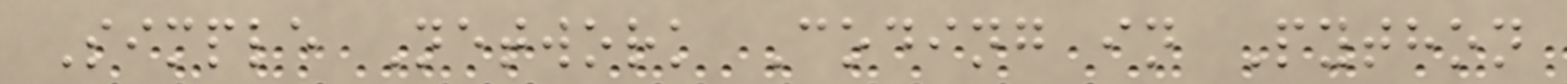Simple Network Coding in Python
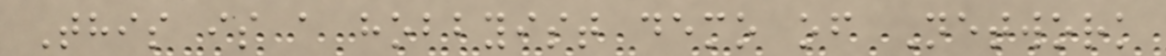This is a hobbyist demo of Network
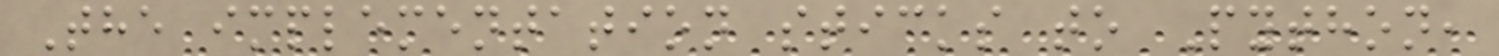The implementation sticks to Python,
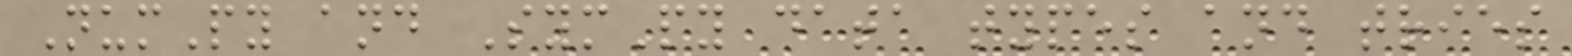NumPy and SymPy data types and tries
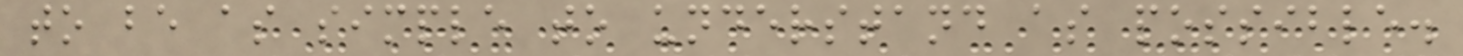to be as simple to understand as possible.
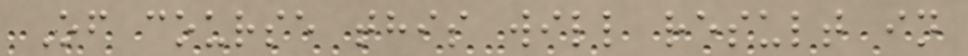Of course this will result in
